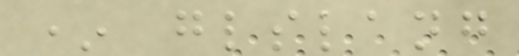* glslang
